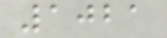1021
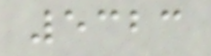5323
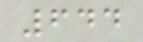644
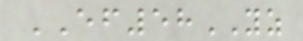EF58YZ
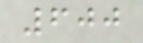600
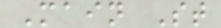Main St
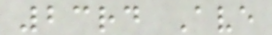23rd Ave
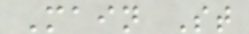Main St
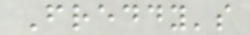Freddy's
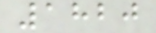1820
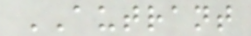AUTRANT
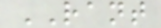RANT
